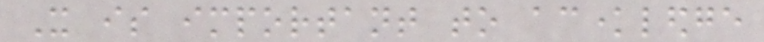It is important to acknowledge
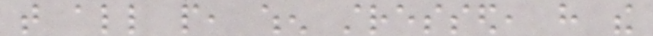that all people, when stressed, have the
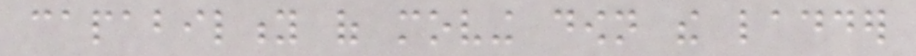capability of moving down the ladder
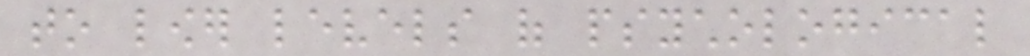to lower levels of psychological
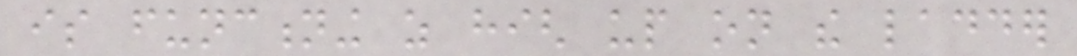is functioning as high up on the ladder
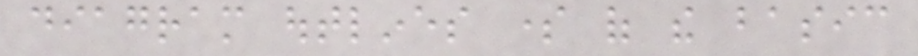diagram outlines some of the basic
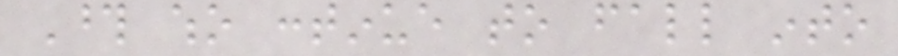Those who continue to fall into
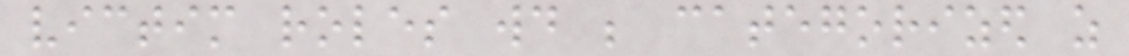victim roles would be categorized as
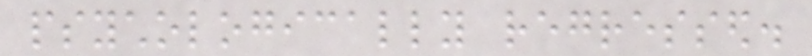psychologically regressed.
